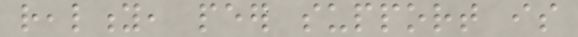reality, peer support is
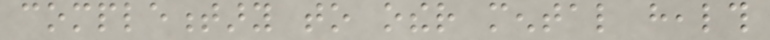complementary to other mental health
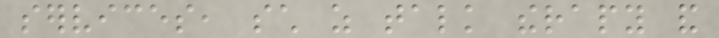services, such as talk therapy and
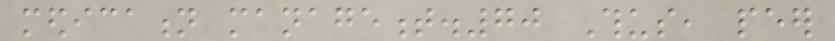medication management.70 Thus, peer
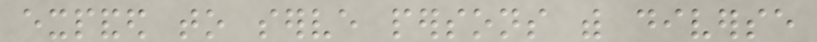expanded to serve persons with diverse
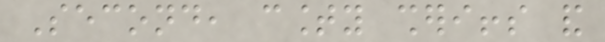Second, county sheriffs and
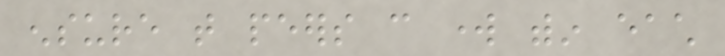ensure that peers can work within each
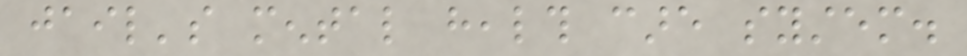jail's mental health care system.
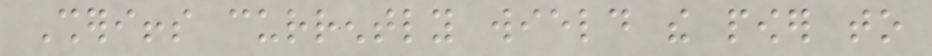Sheriffs currently wield the power to
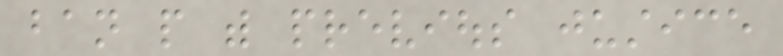ban people with previous justice
